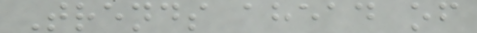Trends ahead of
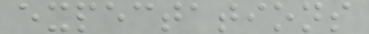expectations
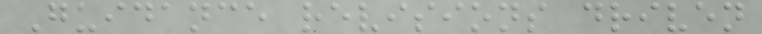Guidance revisions driven
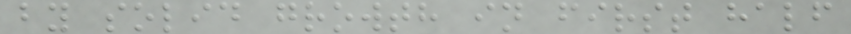by solid growth in first half
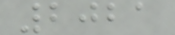2021
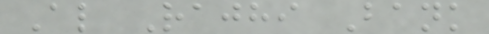Al Rajhi Bank
